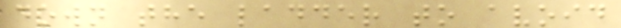down the ladder to avoid
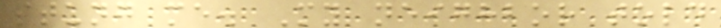stung me. My neighbor told
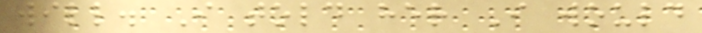will. I told her I would
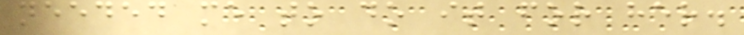needed me to do it for her.
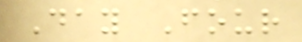Day Four
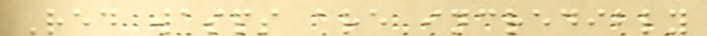Red wasps are incredibly
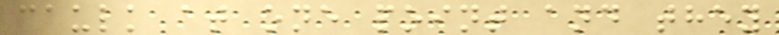caulk at one point and they
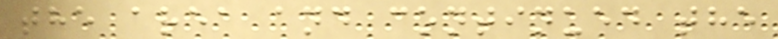the area and continued the
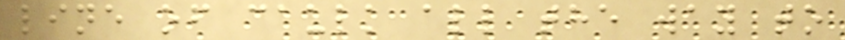line of caulk all the way to
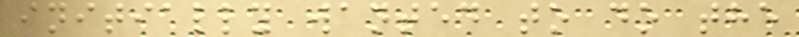initially wanted to do the
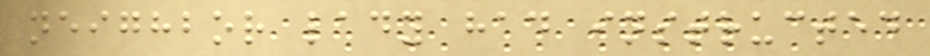neighbor lady had instructed
